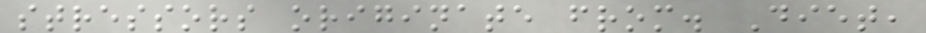stressors originate from. Diet,
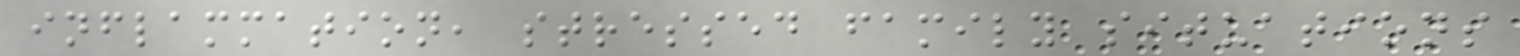inflammation, stressed family situations
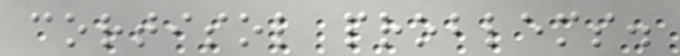cortisol problems.
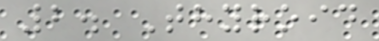2. Thyroid
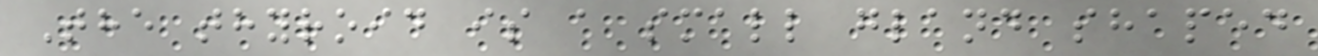The thyroid is a small gland shaped
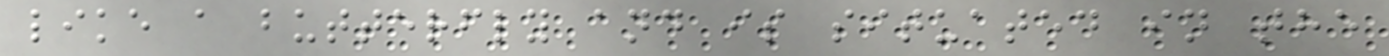like a butterfly and is situated in the
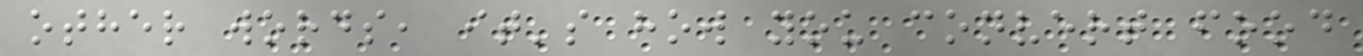other words, it's how you convert food
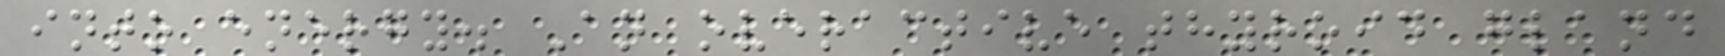into energy. An overactive thyroid gland
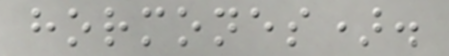hormones).
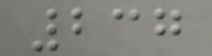237
